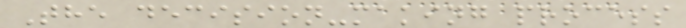The decision-making process
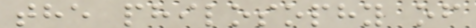the philosophy of
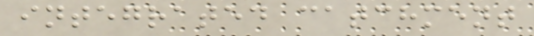integrated catchment
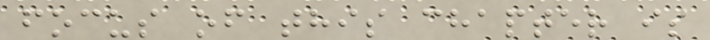focus of this chapter is
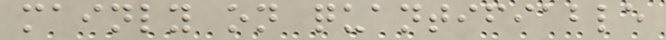mainly on quantifiable
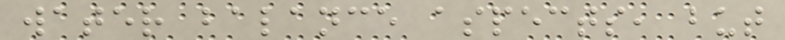water balance aspects, but
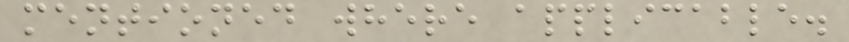mentioned where applicable.
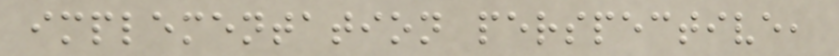implementation perspective,
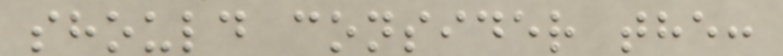should consider the:
